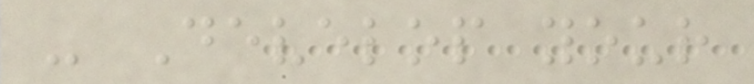- Develop your
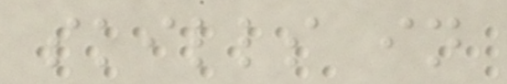skills in
